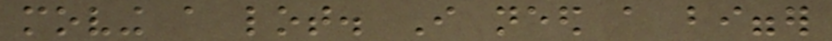moving a lot. I need a bigger
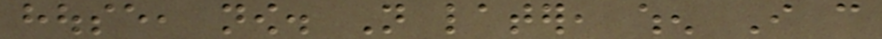house, now. Not later, when I can
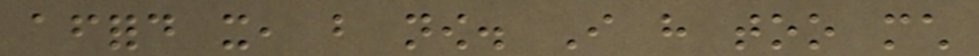afford it, but now. I have too much
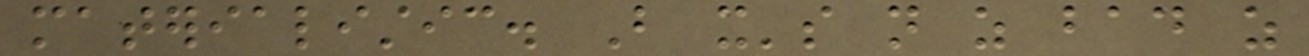materialistic. But it's not as bad as
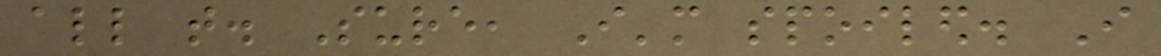all that. Sure, I'm spoiled. I
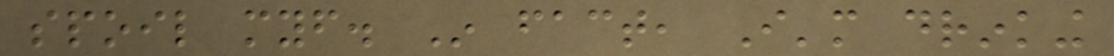spoil myself. In fact, I'm drinking
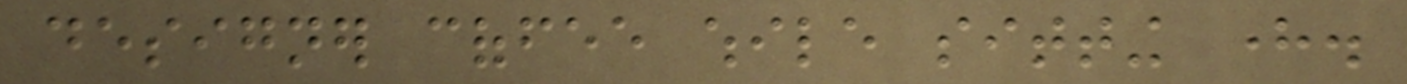designer coffee while sitting here.
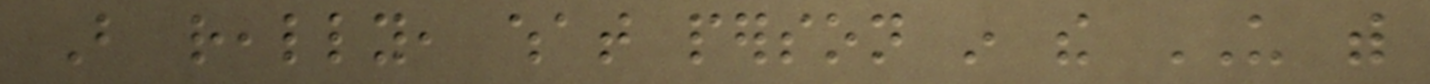But really, what person in the US with
